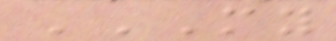MY
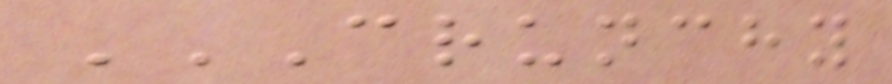CRUNCHY
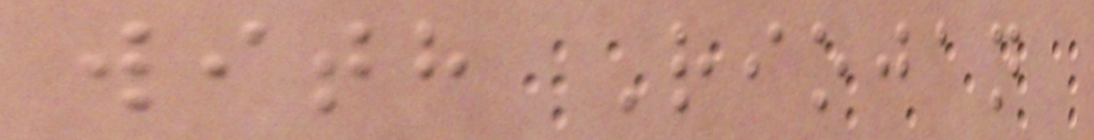with Riojan
